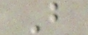B
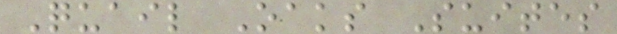Quail Oaks Suites
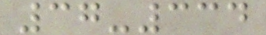37-334
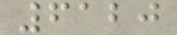6120
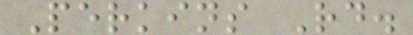Perkins Rd.
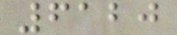6120
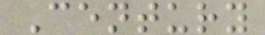Century
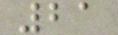21
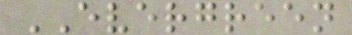EVERGREEN
